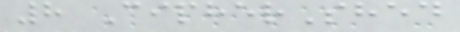8 CipherShed
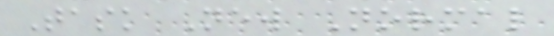Task New Normal
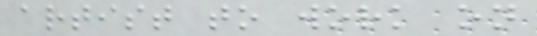artist to work on
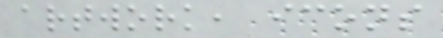artwork, icons
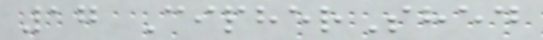17 CipherShed
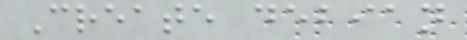Create debian
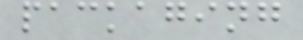packaging
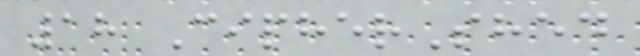18 CipherShed
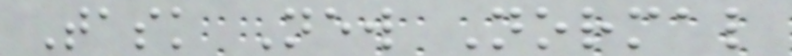Task New Normal
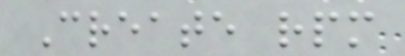Create rpm
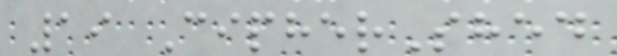19 CipherShed
